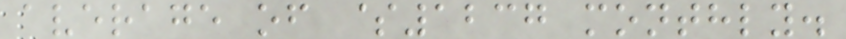average of $1237 monthly.
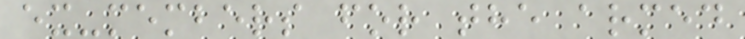ex-members for the armed
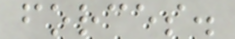forces.
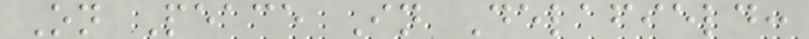On Peace In Delafield:
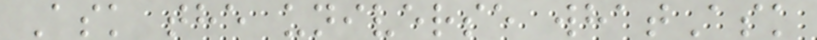Ask the universe whatAsk
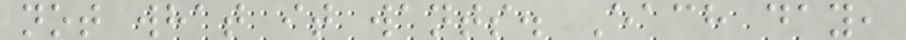not what it wants. Each day,
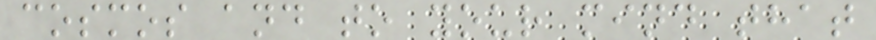cosmos and to your mind that
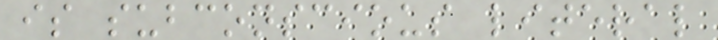is subconscious literal
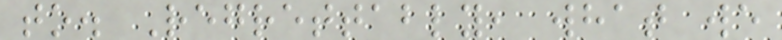to. Regrettably, what we
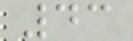43
